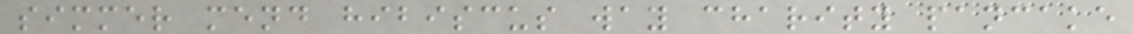simmer mend hibiscus way charity pancake
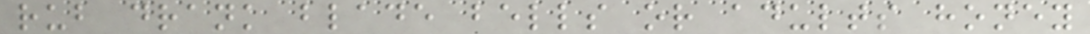rub drank blade bells or adults honey
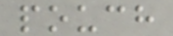pouch
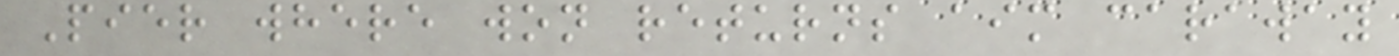Pier where won returns aim caraway
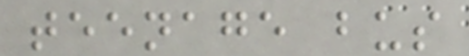teenage bus
